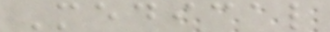Medical
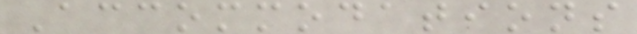Accommodations
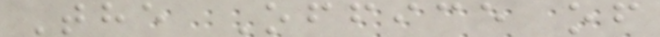The Office of
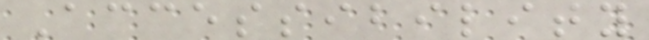Accessibility
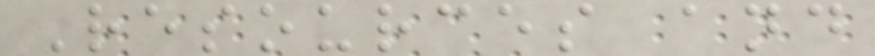Resources and
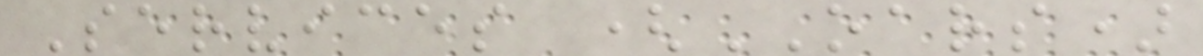Services (OARS)
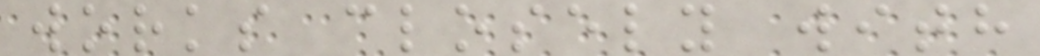works closely with
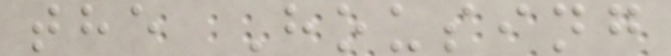the Housing
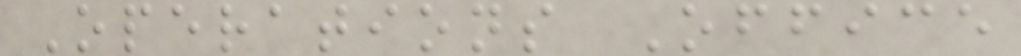Operations Office
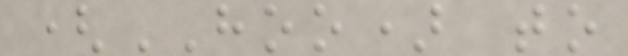(HOO) to
